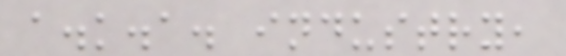a.k.a. industry,
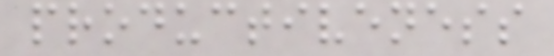productiveness
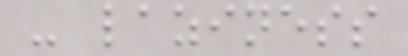- laziness
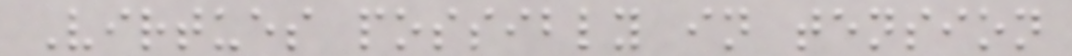Virtues possibly in tension
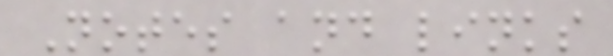Notes and links
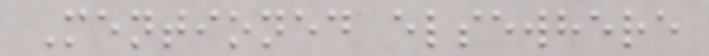Mentioned elsewhere
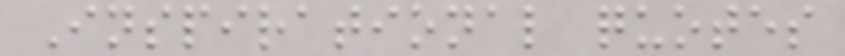Inspirational quotes
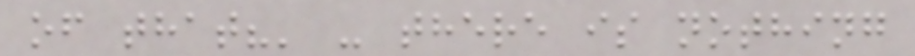of that?' - there is nothing
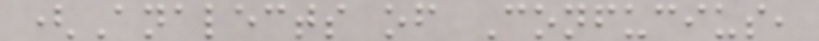(Analects of Confucius,
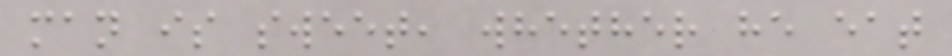man is sweet, whether he eat
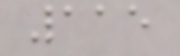115
